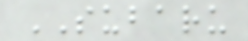SUBARU
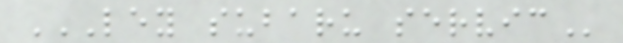LEY SUBARU SERVIC
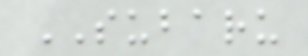SUBARU
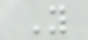Y
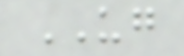UG
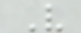V
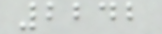2242
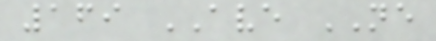169 AVE NE
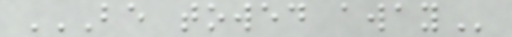BE TOWED AWAY
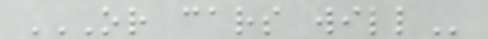OR CARS WILL
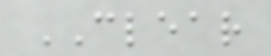CLEAR
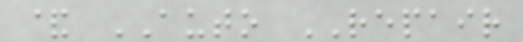& AUTO REPAIR
